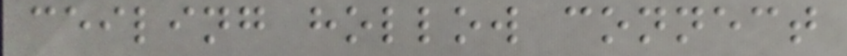ceiling hollow connect
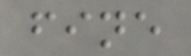fine
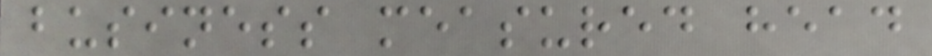business measured head
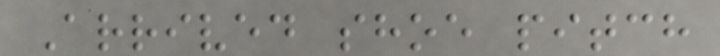Arrived shoe pitch
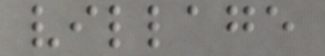village
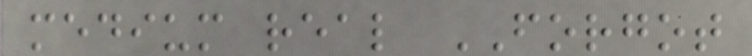medium real FORGOT
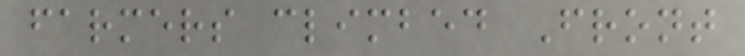farmers climbed Front
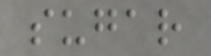sugar
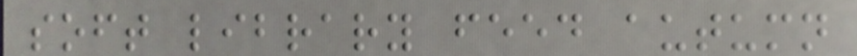soft library feed autumn
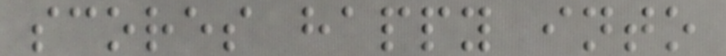scores happy into
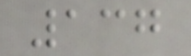137
